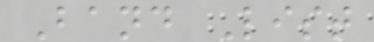Band List
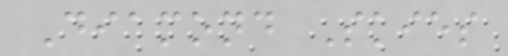Diamond Skies
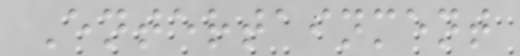Entertainment
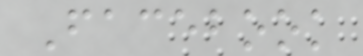Facebook
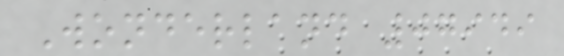Wonderland 07949
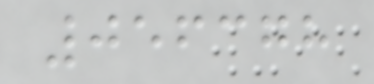056378
